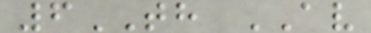6TH AV
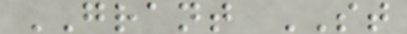GRANT ST
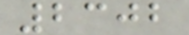2302
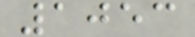1053
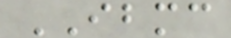IBMC
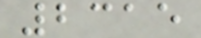2315
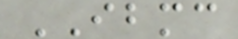IBMC
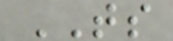TS
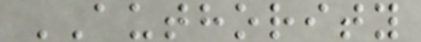AUTHORITY
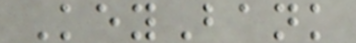KeyBank
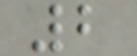2
